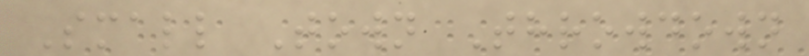Small Town Throwdown
